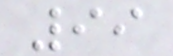99
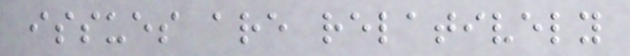issues are relatively
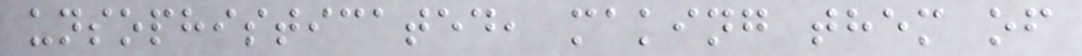unsophisticated, making them of
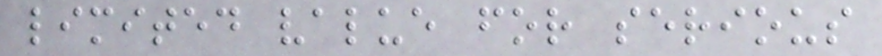limited value for serious
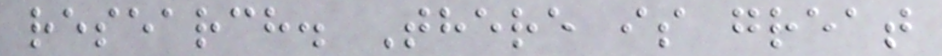research. There is great
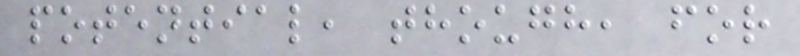potential, though, for
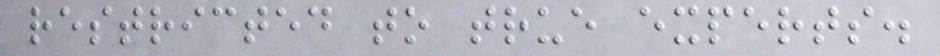restricted to true experts.
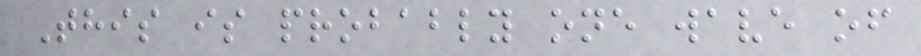This is probably one wave of
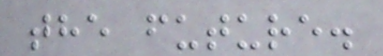the future.
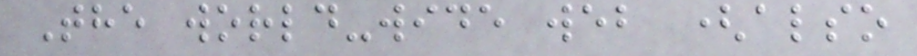The world-wide web (also
